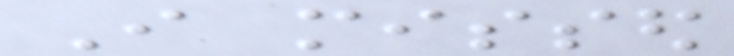I missed
